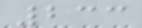233
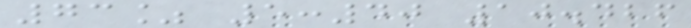73% 5:40 10.426
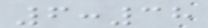6:38
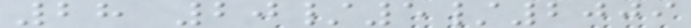28 20/5/2009
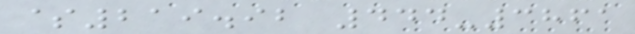$219.92 444-3861
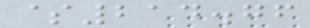$214.76
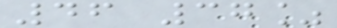46 37%
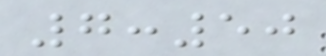7:50
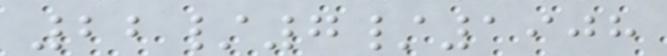22/7/1908
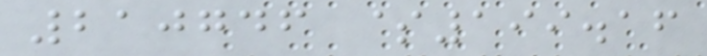210746 $199.16
